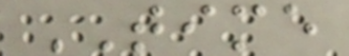TIME
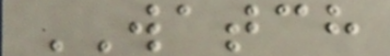WATCH
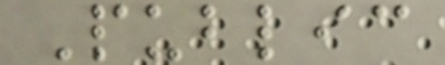Public
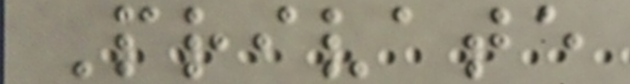Private
